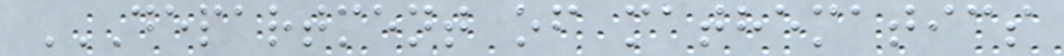DEPARTMENT OF MATHEMATICS
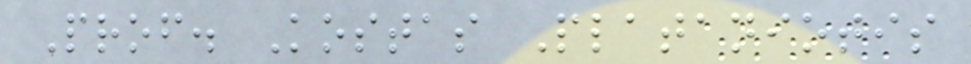Prof. Kostas Plataniotis
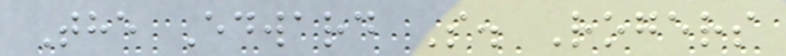The Edward S. Rogers
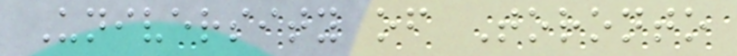University of Toronto
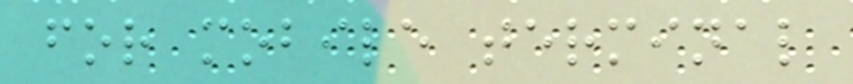for mobile terminal
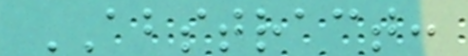ABSTRACT:
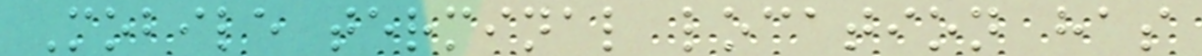Mobile terminal location has
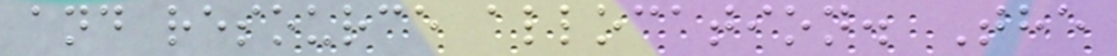and resource allocation. The
